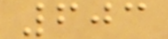603
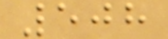508
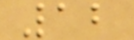12
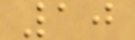10
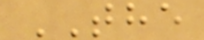THE
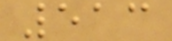513
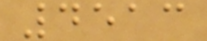4513
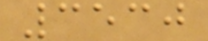3530
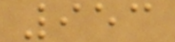953
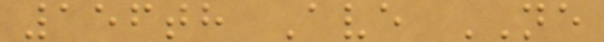156th Ave NE
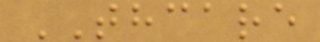THCARE
